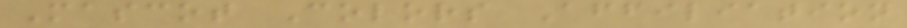Mascot Colors Affiliation
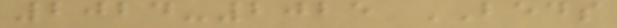2024-2025 BEDS
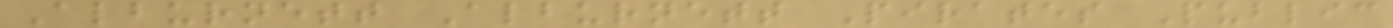Alburnett Alburnett Pirates Public
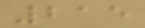215
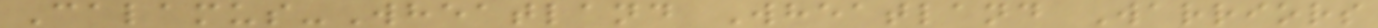Calamus-Wheatland Wheatland Warriors
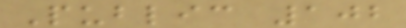Public 102
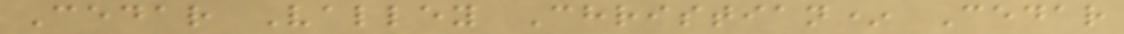Cedar Valley Christian* Cedar
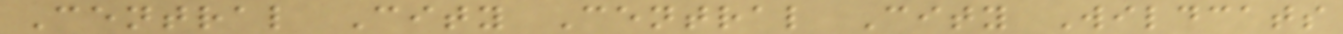Central City Central City Wildcats
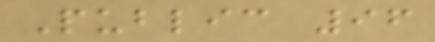Public 96
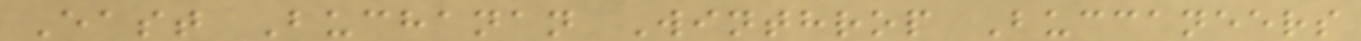East Buchanan Winthrop Buccaneers
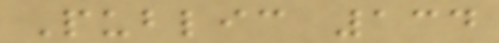Public 134
